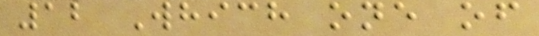12 Which one of
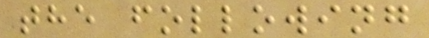the following
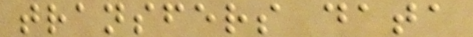transfers data
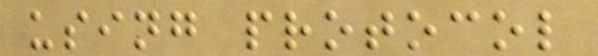using protocol
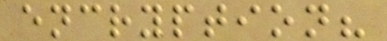encryption?
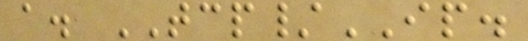a. TCP/IP.
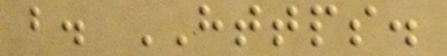b. HTTPS.
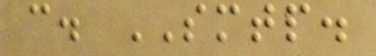c. SMTP.
